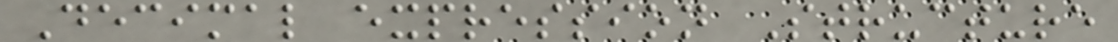Decimal expression Structure
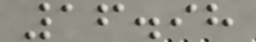16.98
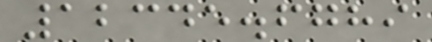12345.6789
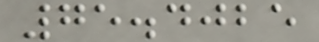75.4025
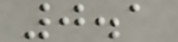0.1
